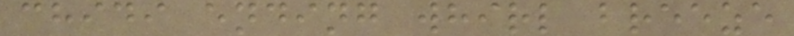chidi ending whirl breeze
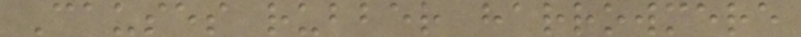Causes rubber harrowmere
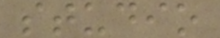studio
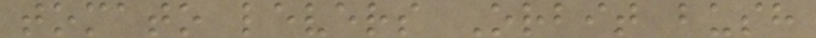tomato levers Orbit bush
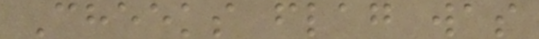Cheeks flag was
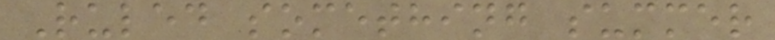Ruled something summer
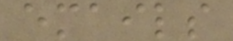emails
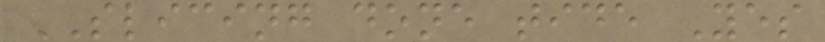SLICING done tide Yes
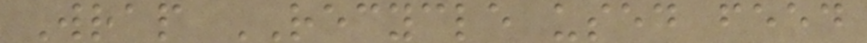Wrap RECYCLE used feed
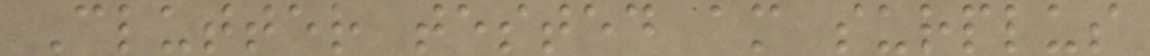Clutter tested am surplus
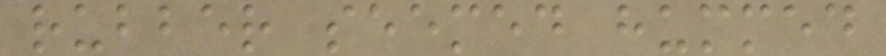rubber seemed hummed
